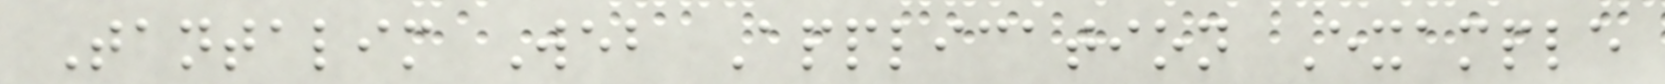Tantalim Web Application Example
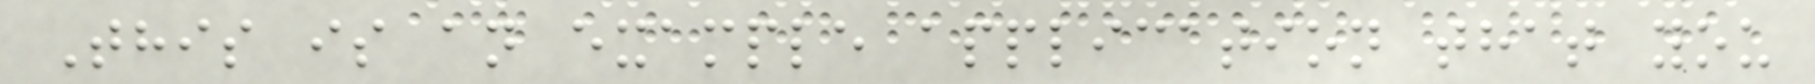This is an example application that you
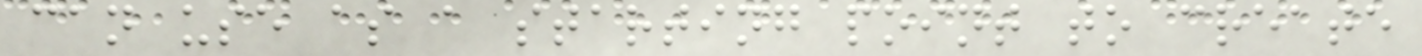can use as a starting point to create
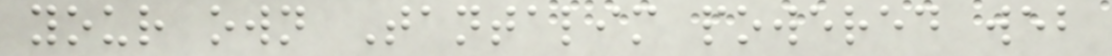your own Tantalim powered web
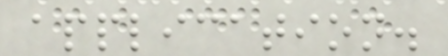application.
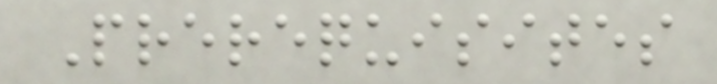Prerequisites
